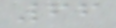66
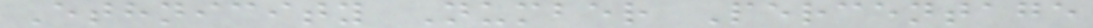Ethnicity Number Percentage
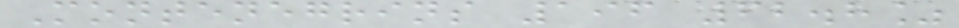Montenegrins 196 62.8%
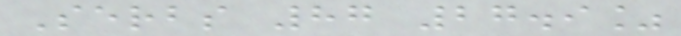Serbs 87 27.9%
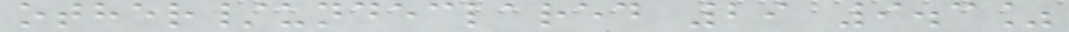other/undeclared 29 9.3%
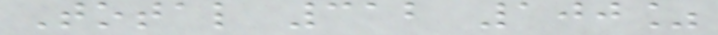Total 312 100%
